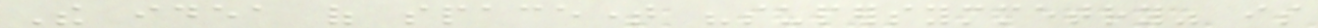The idea of spacetime "supersymmetry" is
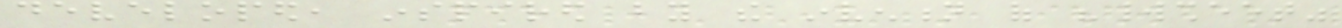developed, inspired by the invention of "worldsheet"
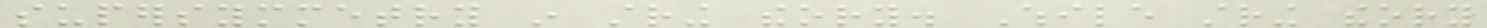supersymmetry in string theory. While string theory
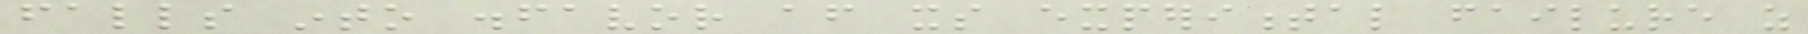falls into disfavor after its experimental failure as
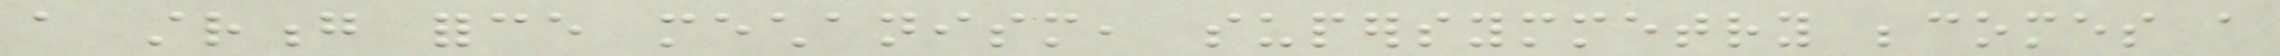a strong force mechanism, supersymmetry becomes a
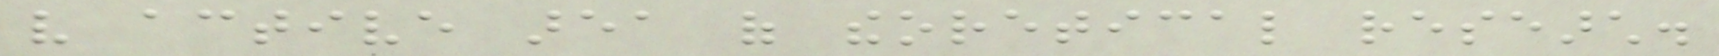very active area of theoretical research.
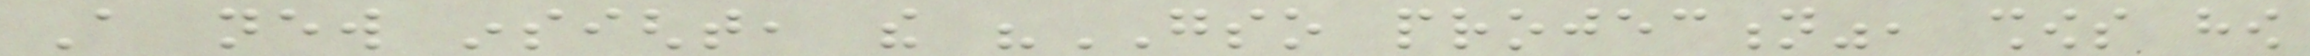A new insight, the "GSO projection", shows how
